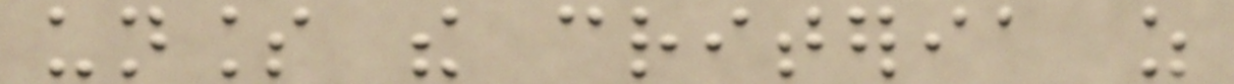unless the criteria as
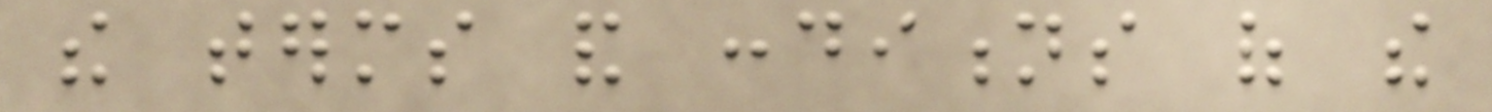the terms and conditions of the
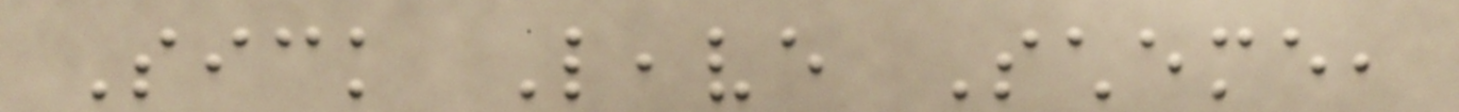Sick Leave Scheme,
